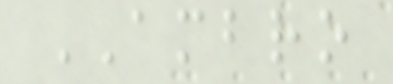AMBRO
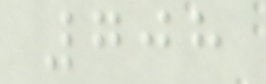708
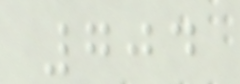704
